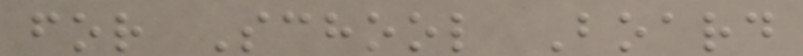for School Board
